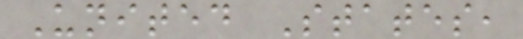United States,
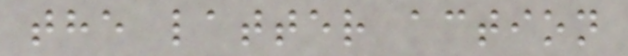the latter action
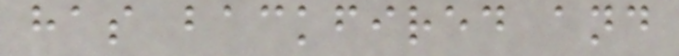has backfired and
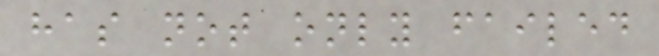has not only failed
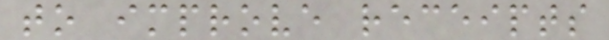to improve receipts
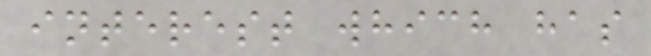interest which has
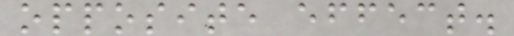opposite effect.
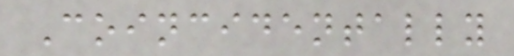Coincidentally
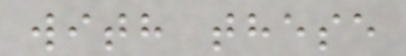with these
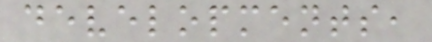developments,
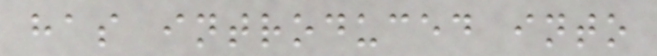has introduced into
